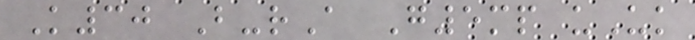K30 B-rA G5mp uUk
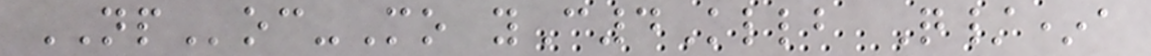NPoc-Mo yC4Kllb Q/*a
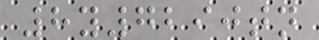8y7290tn
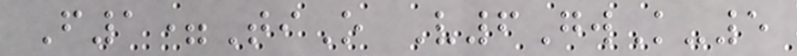F1=TiO V6GwK-5
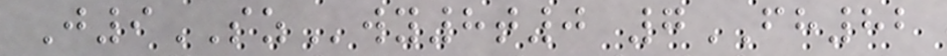J9SZwy8t0 7FH82
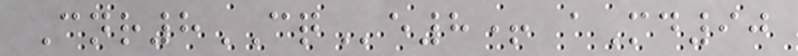Cnr8CQe8+ aMd90
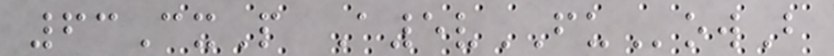63CxP A5vFUowB
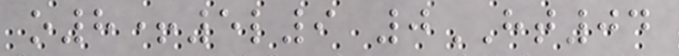o8+5l9 0HT04
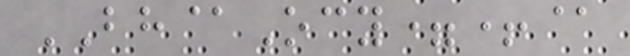BH@Ocy=+@
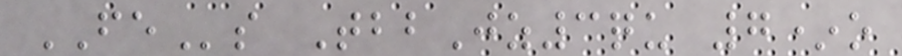FEs TbbJz3qu 7*o
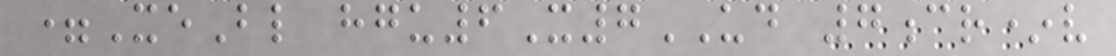=XeBl hgu6X7UD 7cr*v
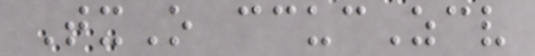TxO ccucZcv
